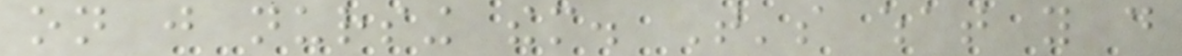on just nursing them. That's what you do
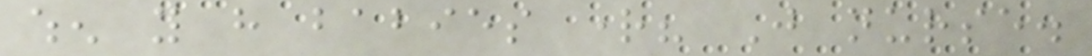when you have babies right? Just nurse.
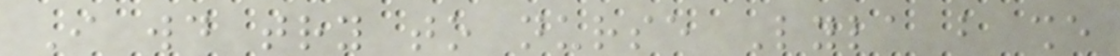I would try to nurse Lyla but she
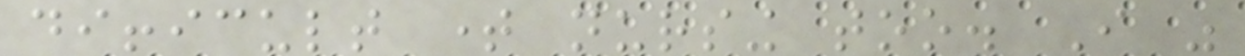difficult time nursing too. I was
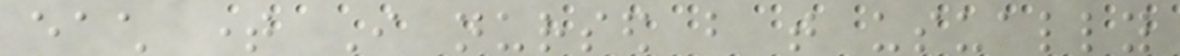each time I nursed but that usually
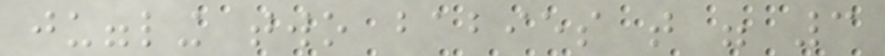juggling two babies that were 3
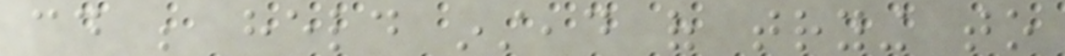could be held instead of trying to
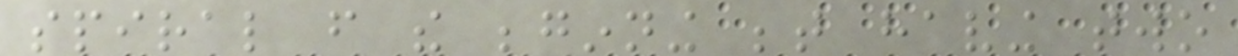spiral from the beginning between having two
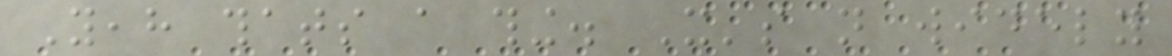Yeah thats a thing. It's not widely
